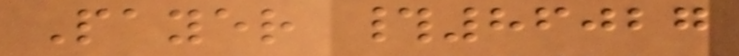Payer #86027
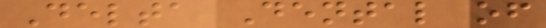Delta Dental of
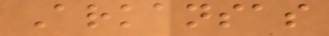Arkansas
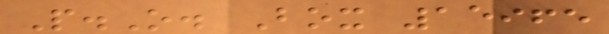P.O. Box 15965
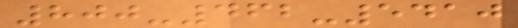800-462-5410
